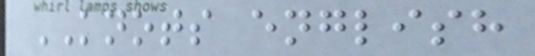KNOTS english
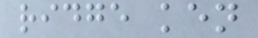ridge ken
